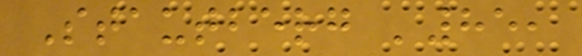Stautberg '85,
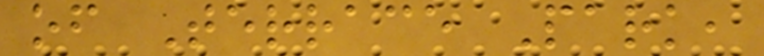of Terrace Park,
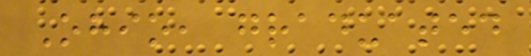Ohio, graduated
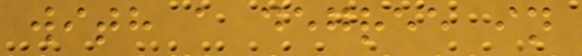with a degree in
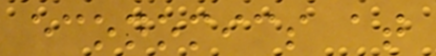economics at
